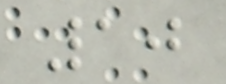10
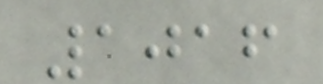1016
